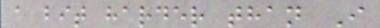a bit harder than I
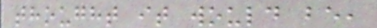thought it would be,
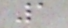1
